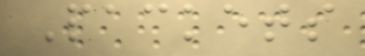Packets
